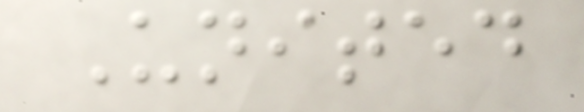United
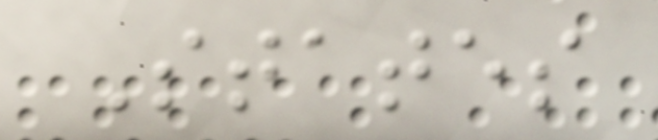States
